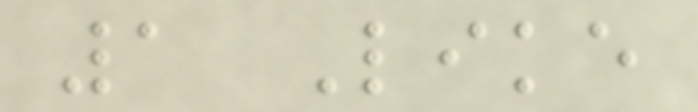1 Like
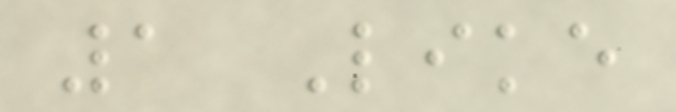1 Like
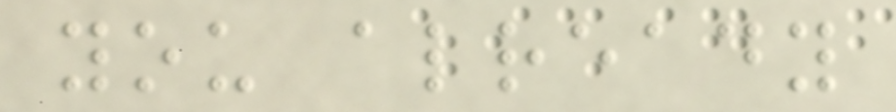you already
